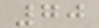70
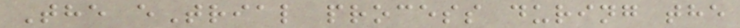The eTrial process during the
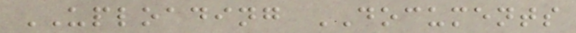UPLOADING DOCUMENTS
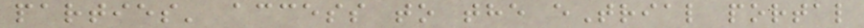parties' access to the eTrial portal
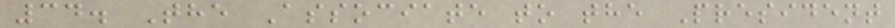34. The Associate to the President
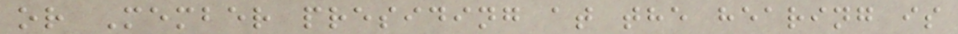or Member presiding at the hearing is
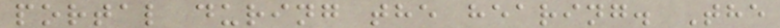portal during the hearing. The
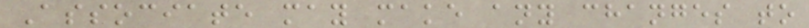Associate may make any changes to
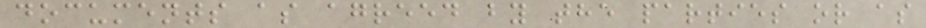documents as agreed by the parties or as
